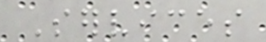Services
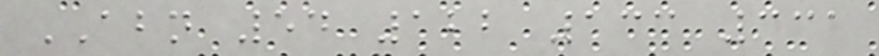ABN 54 122 133 331
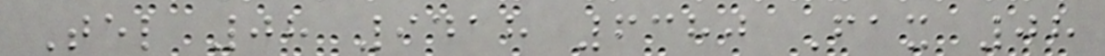Tel 08 9418 6380 Fax 08
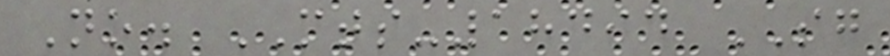No. MTS-18494 SG
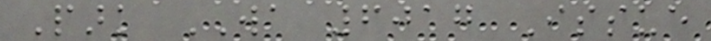Park WA 6017 Issue
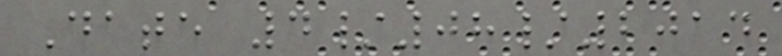Date 4/08/2014
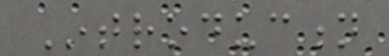Introduction
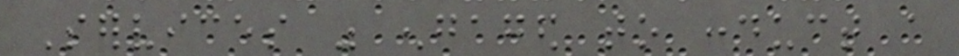Services was engaged to conduct a
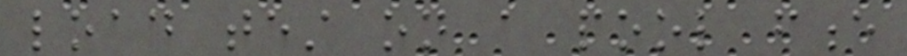load test on a pool fence
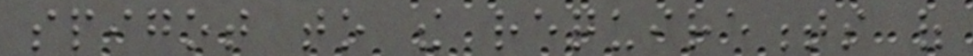spigot to the requirements of
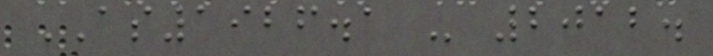AS1926.1 - 2012.
